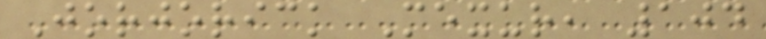Jorjorick Mexur, 104
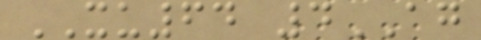XU64 4AG
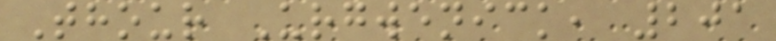Thour Urgwenick, 201
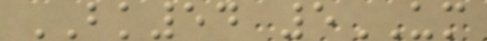BK54 5UM
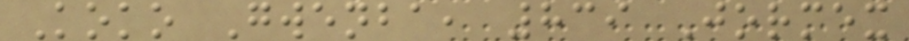Koko Gwenba, 839 Jormex
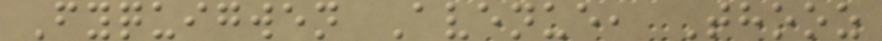Fyquigwen Avenue, Thooz
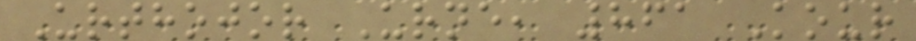Urthojor Urne, 861 Kour
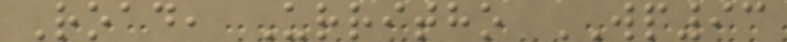Road, Urritho WP93
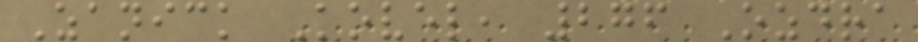Zanick Kovel, 276 Ozdra
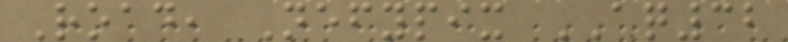Road, Nefypix AQ32
